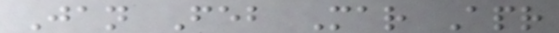Jan Feb Mar Apr
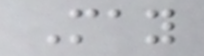May
